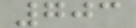703
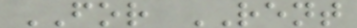FOR RENT
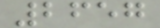2657
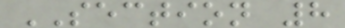SECTION 8
